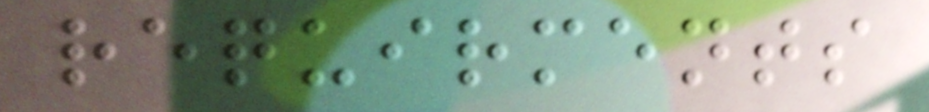requirments
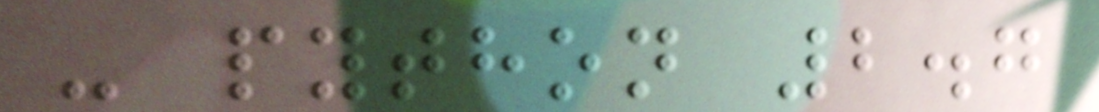- python 2.7
